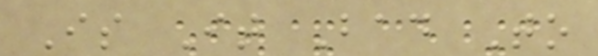Is It Bad To
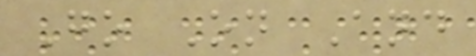Go On And
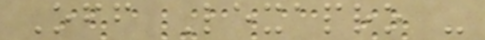Off Lexapro -
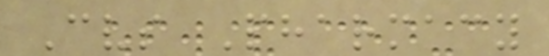Cvs Pharmacy
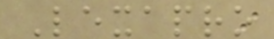Lexapro
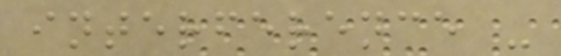interference -
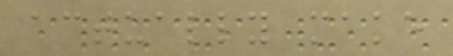actually make
